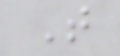T
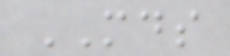MDS
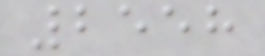2558
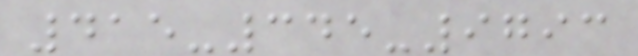415-345-9793
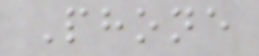Phone
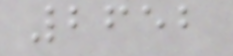2652
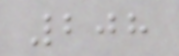208
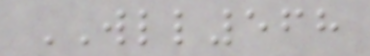WLL568
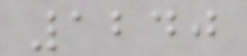1240
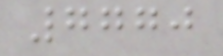7770
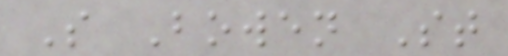S Bowen St
